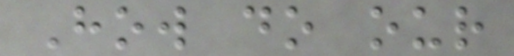How do our
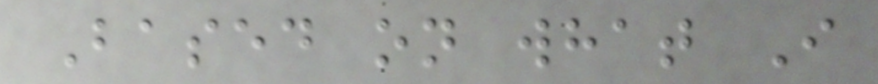Based on what I
